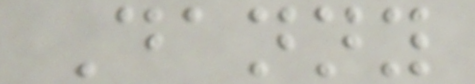Danny
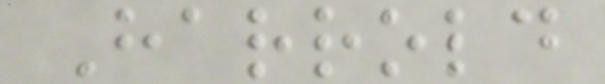Harrold
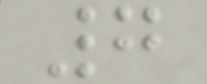7
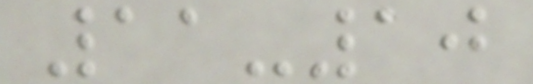11-10
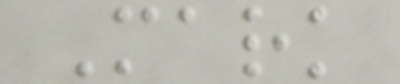Mark
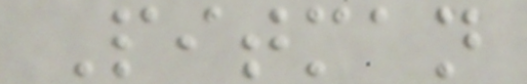Pitman
